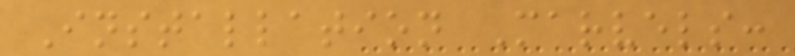Installation Marvels:
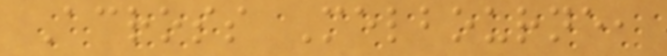Across Melbourne,
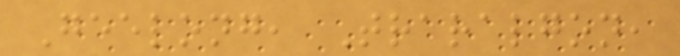Geelong, Traralgon,
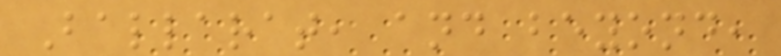Ballarat, and beyond,
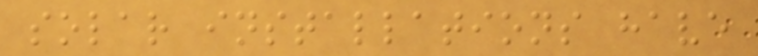solar installations have
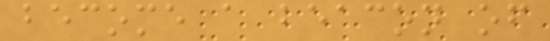become a beacon of
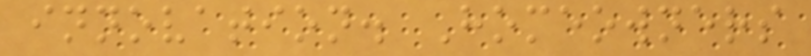innovation. Homeowners
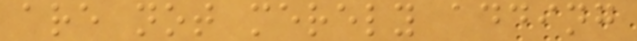are not merely adding
